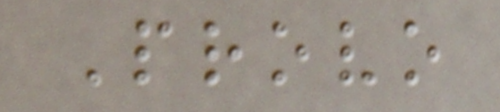Provo
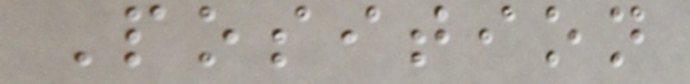Position
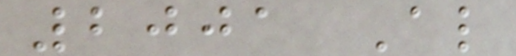2001 Al
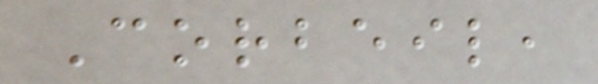Corbeil,
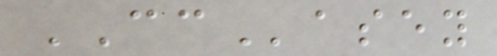CCasey
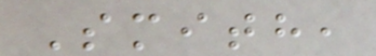Smith,
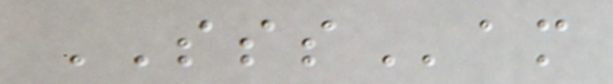SSSam
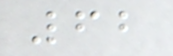62
